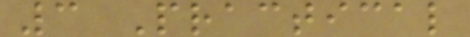3 Practical
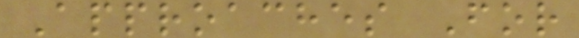Approaches For
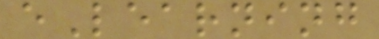eLearning
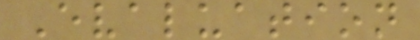Evaluation
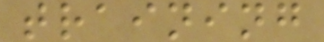training
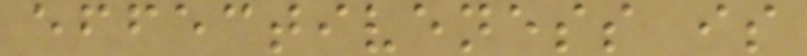effectiveness is
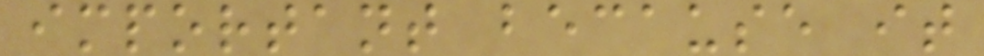important because it
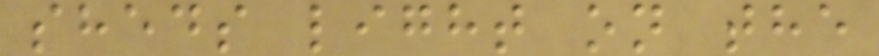sheds light on the
